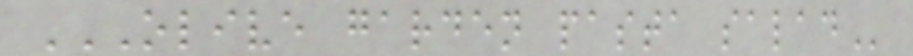OLIVE GARDEN PASTA SALAD
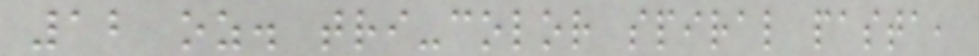12 oz. tri-color spiral pasta,
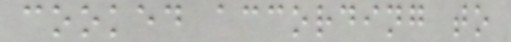cooked according to
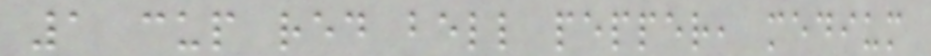1 cup red bell pepper, medium
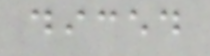diced
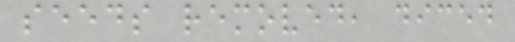seeds removed, diced
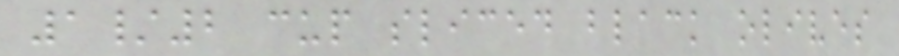1/2 cup sliced black olives
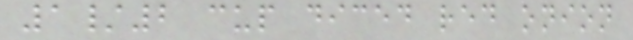1/2 cup diced red onion
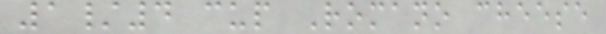1/4 cup Romano cheese
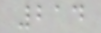214
